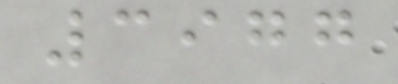3977
